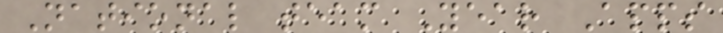National team Year Apps
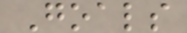Goals
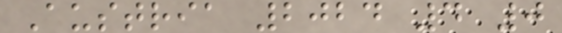Austria 2024 4 0
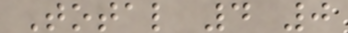Total 4 0
